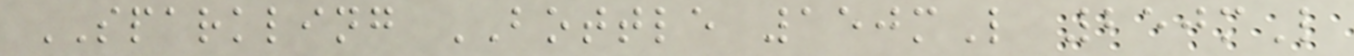SPARKLING BOTTLE 150mL 250mL
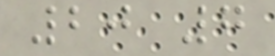20 7
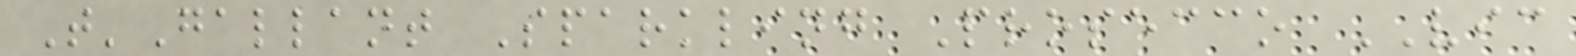T'Gallant Sparkling Prosecco VIC
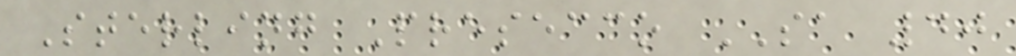Sterling Presecco SA 40
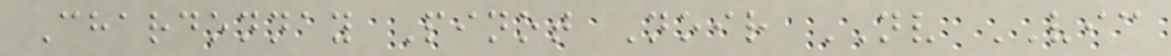Chardonnay Pinot Noir NV VIC
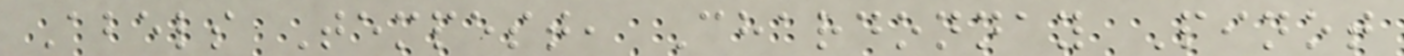Abels Tempest, Chardonnay Pinot
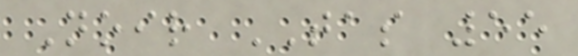Noir TAS 55
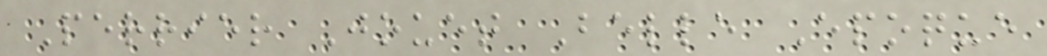Perrier Jouet Belle Epoque
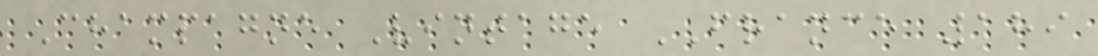Champagne Vintage FRANCE 189
